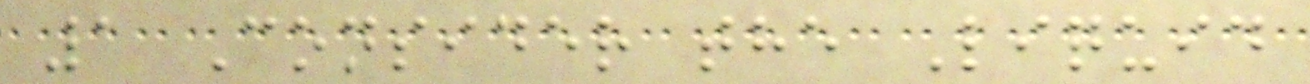1 Consider the Liquid
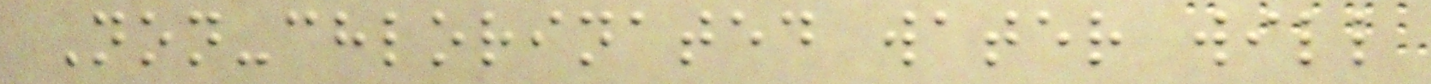Non-chlorinated water will
